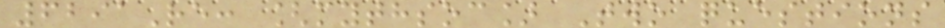6291Re: [mythsoc] Two questions
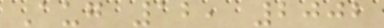Aug 12, 2002
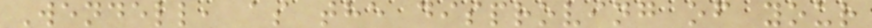Wendell, as the disproving of your
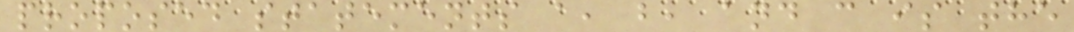proposed statements a, b, and c is the
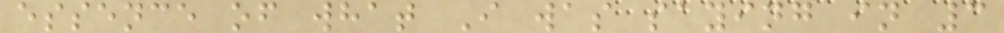essence of what I was saying in 3
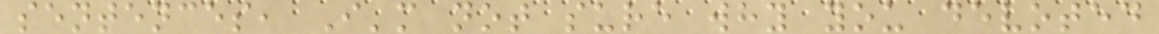sentences, I'm not sure why you devoted
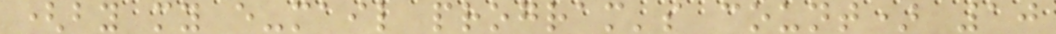(by my e-mail program's count) 10
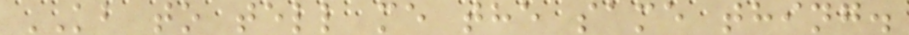KB to tell me the same thing.
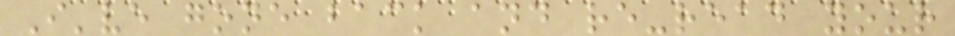I've gone back and re-read your
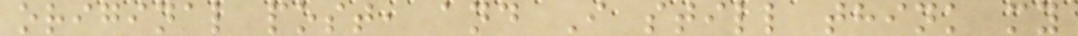original post, and I still think my
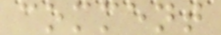comment
